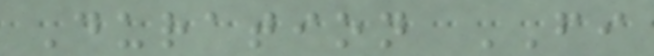Duration FI
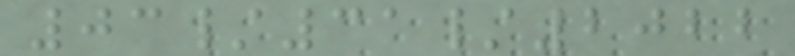03/31/2022
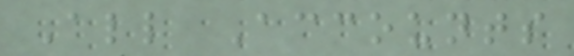All Accounts
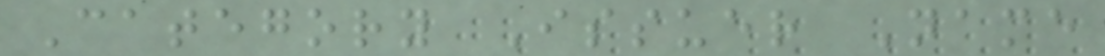Category Issuer Name
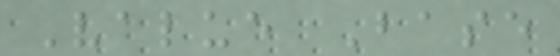Value Base
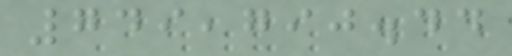749,790.44
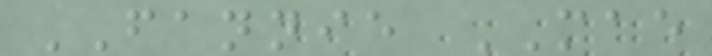FANNIE MAE
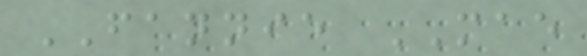FANNIE MAE
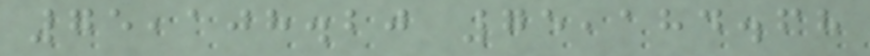75,108.20 75,184.68
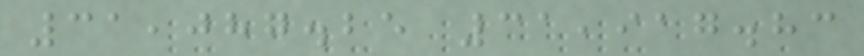31,087.25 31,917.83
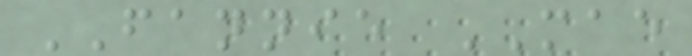FANNIE MAE
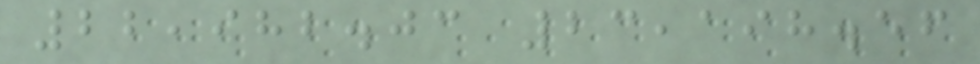22,982.03 23,198.56
